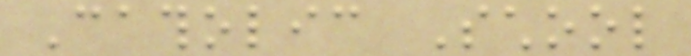Catholic School
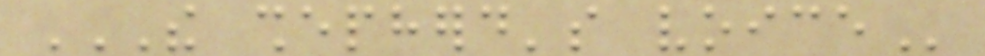THE SHEPHERD'S VOICE
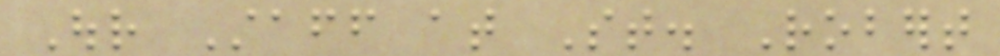Our Staff at St. Robert
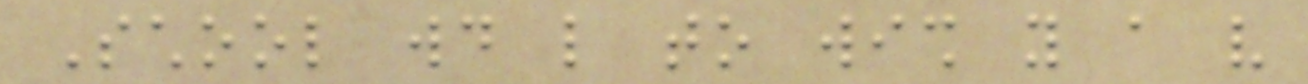School would like to wish you a very
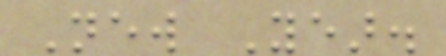New Year.
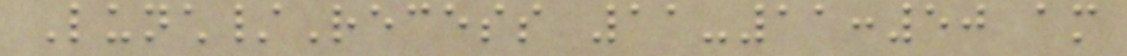Lunch/Recess 11-11:50 am
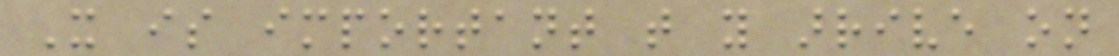It is important that you arrive on
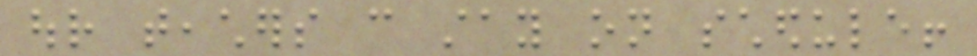our teachers can stay on schedule!
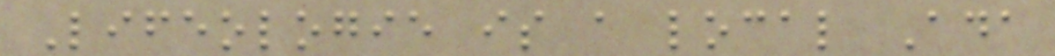Lifeologie is a local Ada
